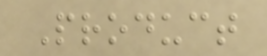Product
